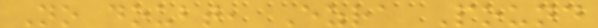No doubt, Ezra Pound
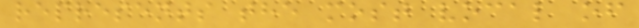represents the most vocal of
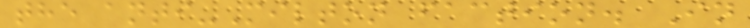the anti-Milton faction. In
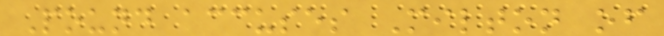Pound accuses Milton of
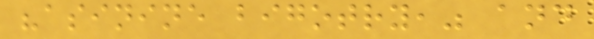"asinine bigotry," and
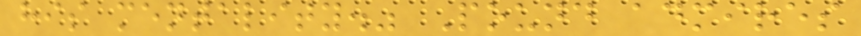his mentality." Pound admires
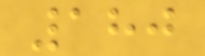180
